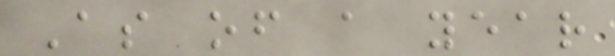As of a year
